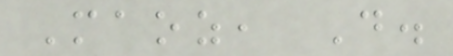Maoz, D.
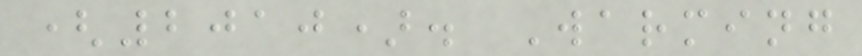(2010). Warming
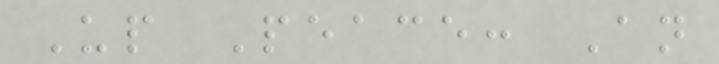Up Peace: An
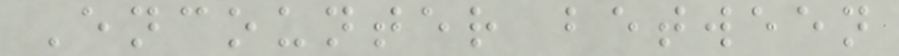Encounter between
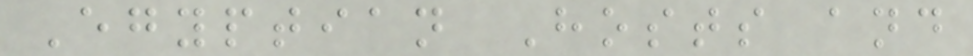Egyptian Hosts and
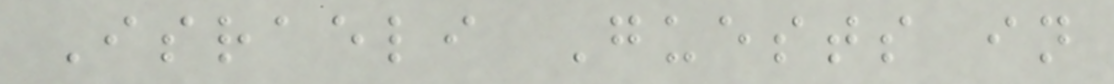Israeli Guests in
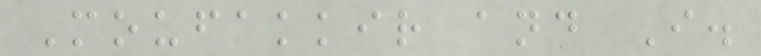Moufakkir and I.
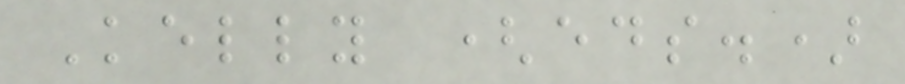Kelly (eds.)
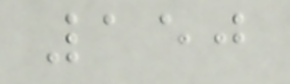150
